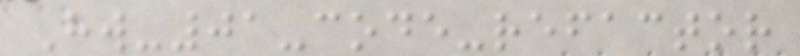Hw-01-code-refactor
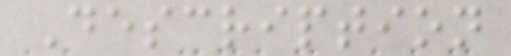Description
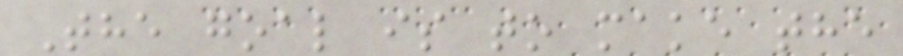The goal is to make the
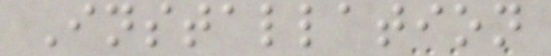Installation
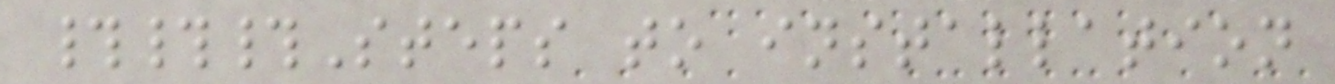###Steps to installation
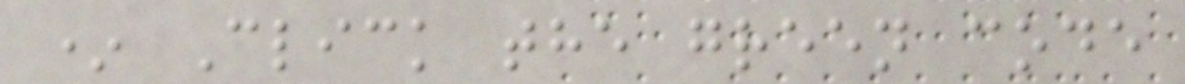* Click the green code
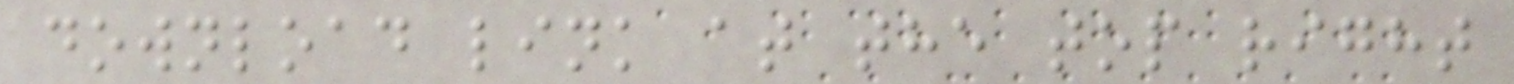download link at the top right
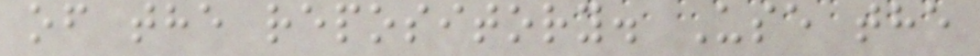of the repository. Use the
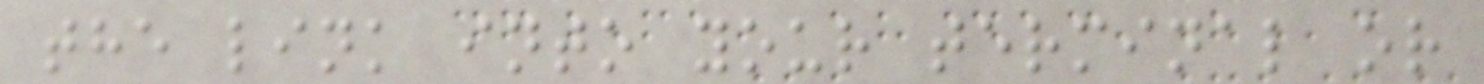the link into your terminal or
